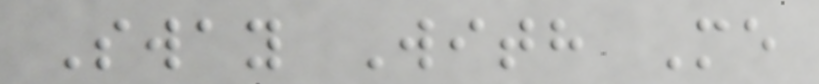Sway With Me
